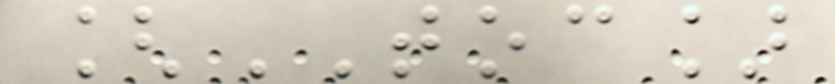[TOC]
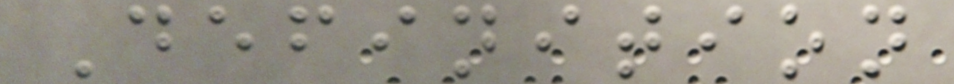Definition
